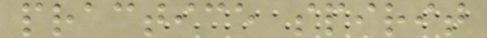practice spirit
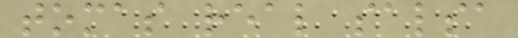tomas real salsa
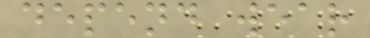depend wear
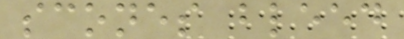scones bleed
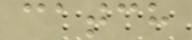catch
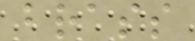brass
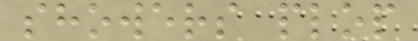showers plop
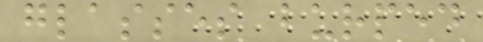glasses burped
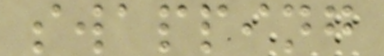swapping
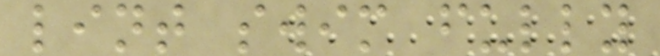lint swim fully
